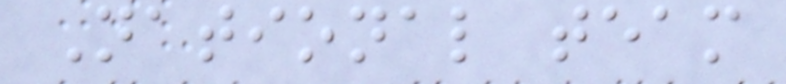National team
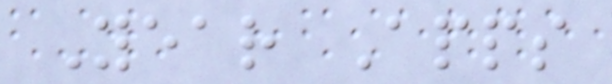Year Apps
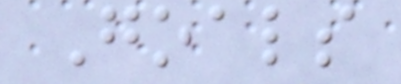Goals
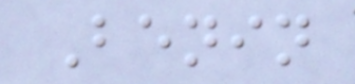Benin
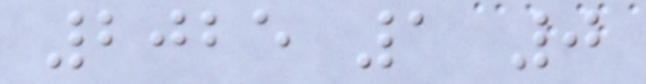2025 1 0
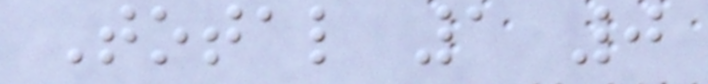Total 1 0
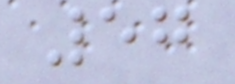57
